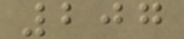207
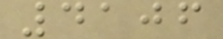4106
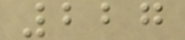227
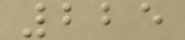225
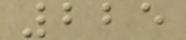225
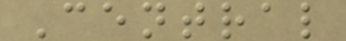Central
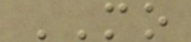MO
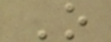O
